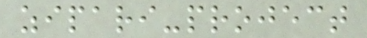zipari-project
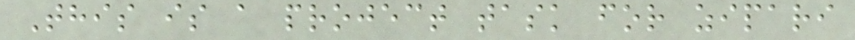This is a project task for zipari
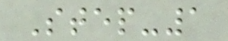Step-1
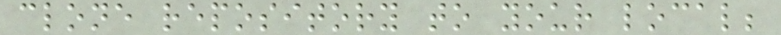clone repository to your local;
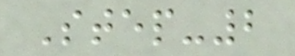Step-2
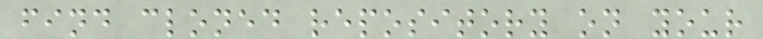find cloned repository on your
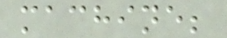machine;
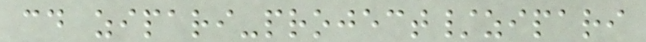cd zipari-project/zipari
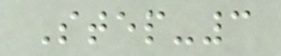Step-3
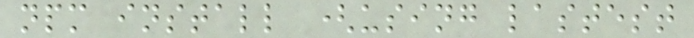npm install (using lastest
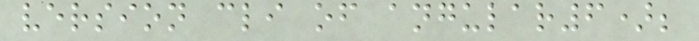version cli of angular6);
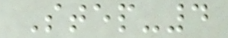Step-4
